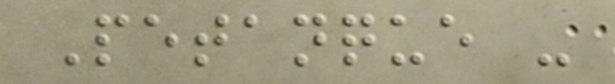Petanque -
